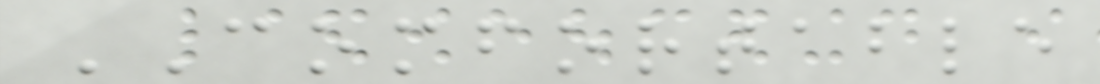COMFORTABLE
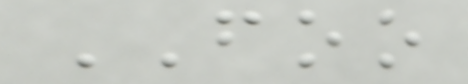FOO
